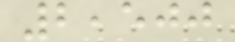2,500
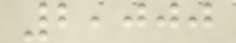2,000
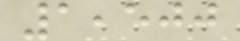1,500
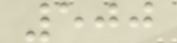500
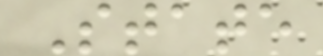State
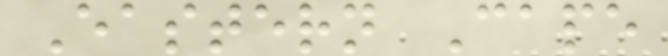Eastern Cape
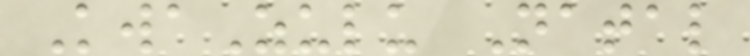KwaZulu Natal
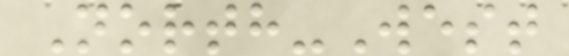North-West
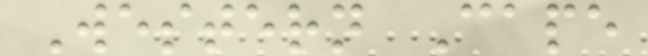Western Cape
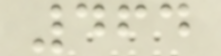464
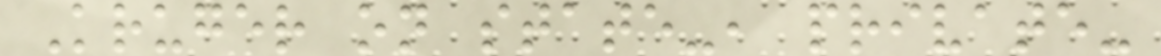Kruger on state-, private-
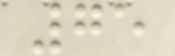75
